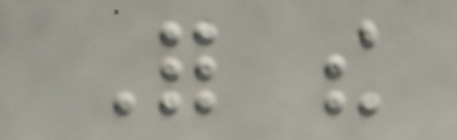For the
